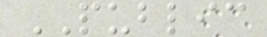PUBLIC
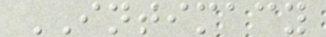INTIMACY
